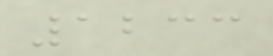1233
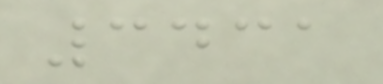3431
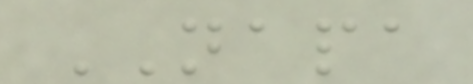NAPA
